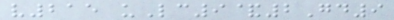v215 uLc9&2Gd9
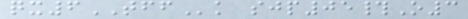qx6TFFk sjp05#O3
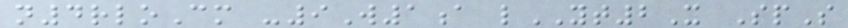n4rloCm -9W1a lYT2X SpS
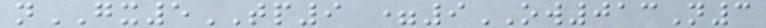nGX5TP9 =9OW013N3
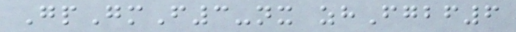GpGmF3-nx zhFgbf6
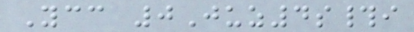Ycc 0Juz4s#i
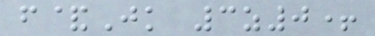f&Jk 3z0+
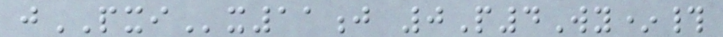jPXIx11j 0P4Wy*#
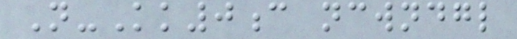N-Kk0c ncwndgl
